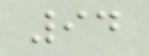94
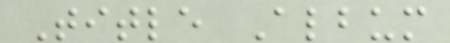Title Album
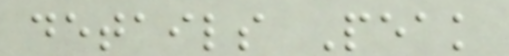details Peak
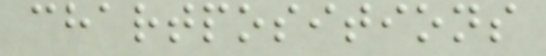chartpositions
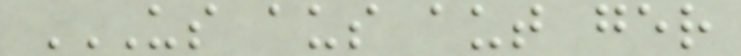US AUS AUT GER
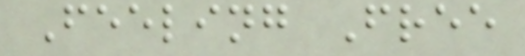Feeling Free
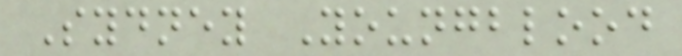Sydney Youngblood
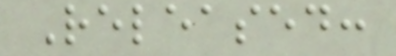Released:
